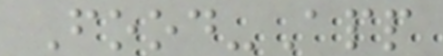Food-App
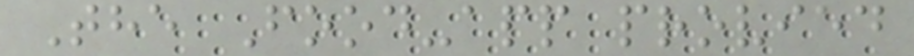The Food-app provied
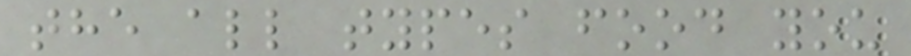the all types food you
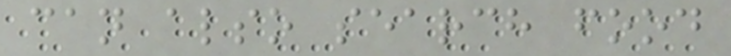can also search food
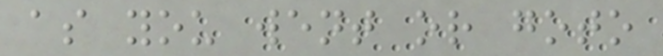as you went or goto
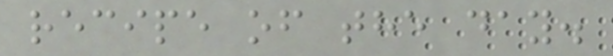recipe of the day.
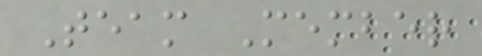Team Member
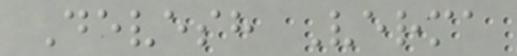Devesh Verma
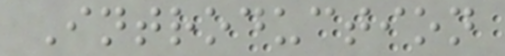Introduction
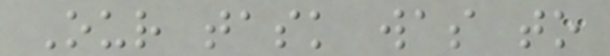Our task was to
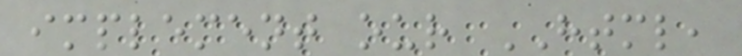implement our HTML,
